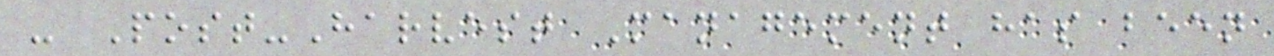- Post-Harvest Management has been
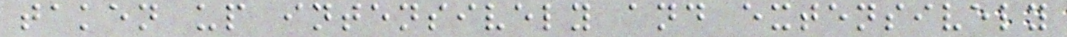taken up intensively and extensively
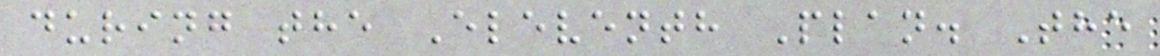during the Eleventh Plan. The
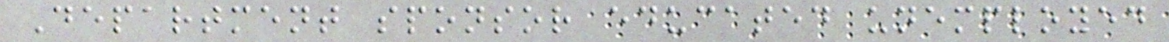Department sponsor educated unemployed
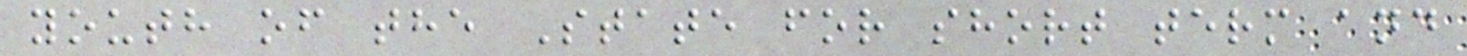youth of the State for short term and
